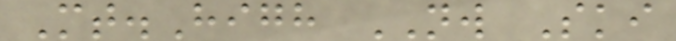Mt.High NW Ski
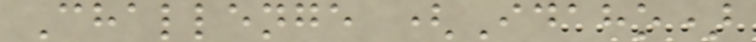Challenge (Idaho)
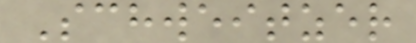Schweitzer
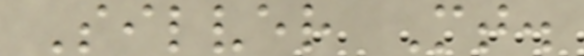Silver Mt.
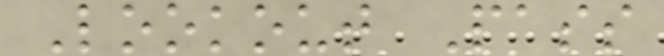Lookout Pass
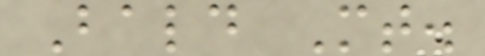Bald Mt.
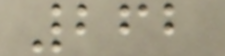262
